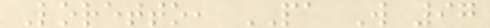Loretto, PA W 97
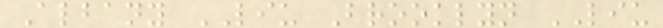Albany LIU Brooklyn LIU
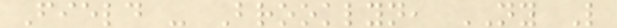Field - Brooklyn, NY L
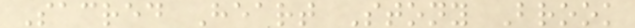Sacred Heart Stony Brook
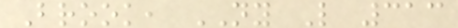Brook, NY L 313
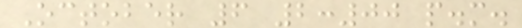October 6 2:00 p.m.
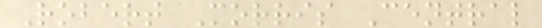Robert Morris Central
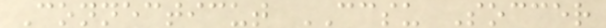Connecticut CCSU Soccer
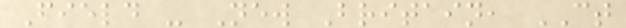Field - New Britain, CT
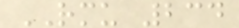RMU 234
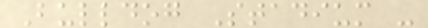Bulldog Stadium -
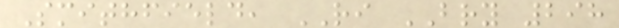Smithfield, RI BRY 298
